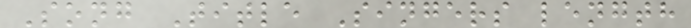Song Title Singers length
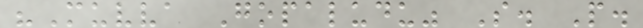"Muvva Gopaludu" S. P.
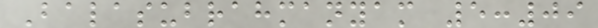Balasubrahmanyam 5:09
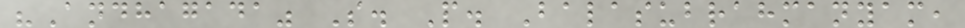"Andhagada" S. P. Balasubrahmanyam,
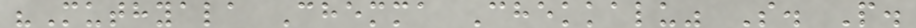"Muthyala Chemma Chekkalu" S. P.
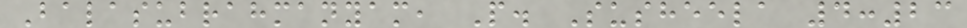Balasubrahmanyam, P. Susheela 4:23
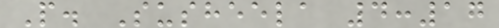P. Susheela 4:17
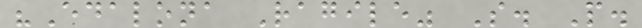"Edalona Ragile" S. P.
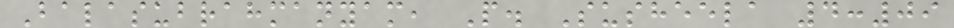Balasubrahmanyam, P. Susheela 4:09
